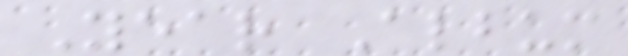Year Album
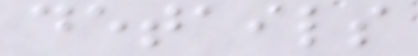details
